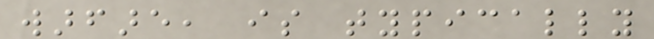warfare, is typically
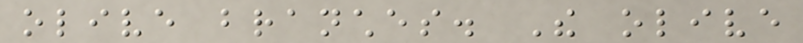olive branches. The olive
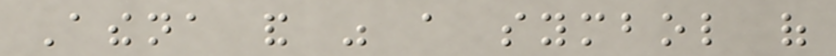Athena and was a symbol of
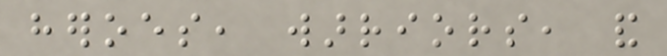heroes, warriors, and
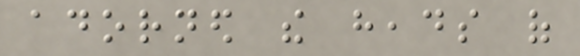adorned the heads of
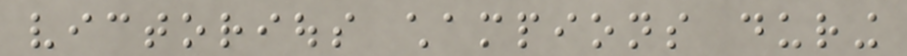victorious champions during
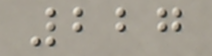227
